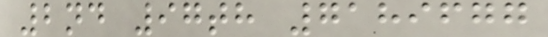2nd 97th 7189677
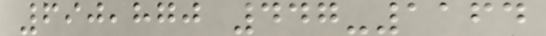690,870 447-1164
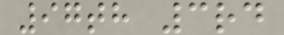97th 3rd
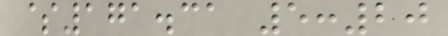$171.31 5:20
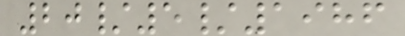20/5/1986
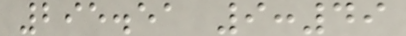295.51 9:49
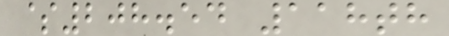$208.54 118th
